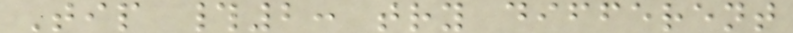Tip #2: try different
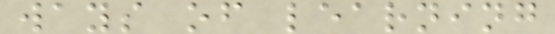ways of learning
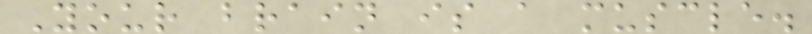Your brain is a muscle.
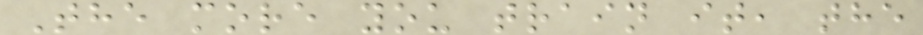The more you train it, the
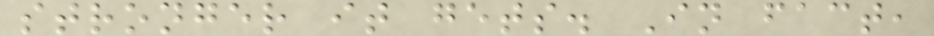stronger it gets. In fact,
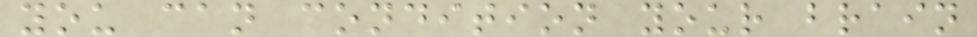you can condition your brain
